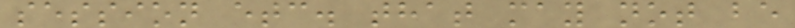session etc. that may not be
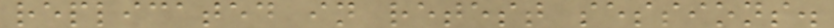replicated in retest sessions.
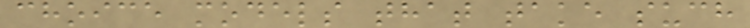choice models that take such
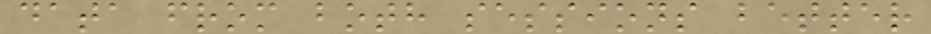data from both sessions better
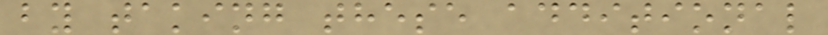by taking these additional
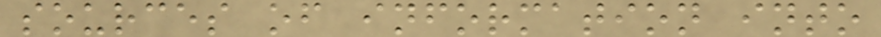sources of information into
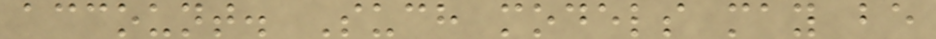account. Such models may be
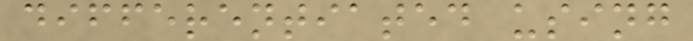differentiated using
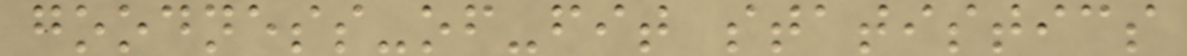goodness-of-fit statistics
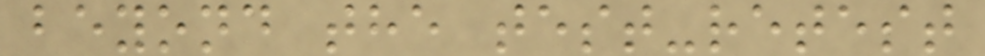beyond the test-retest
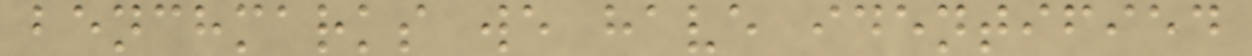benchmarks we have identified
